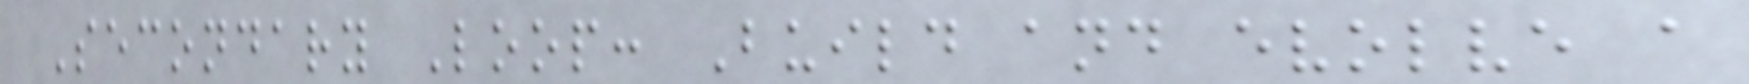Secondary Loop: Build and evolve a
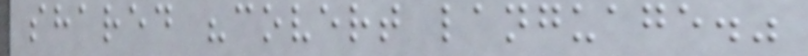shared "covert language."
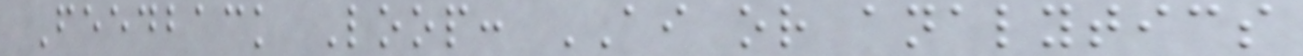Feedback Loop: AI or analytics
